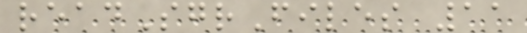readSgrFiles 11
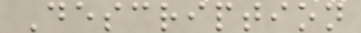Description
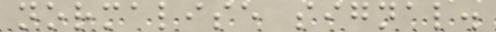normalise signal.
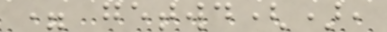= getwd(),
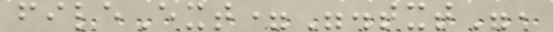fileExt=".txt",
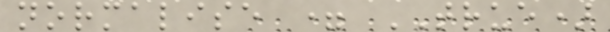normalise = TRUE)
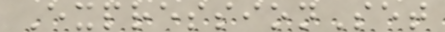ExpressionSet
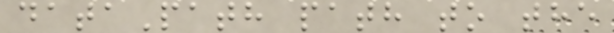dataPath path to the
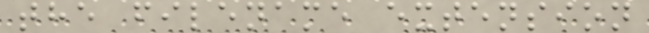the filename extension
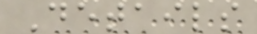Details
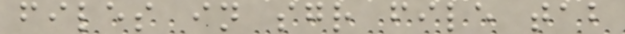files in sgr file tab
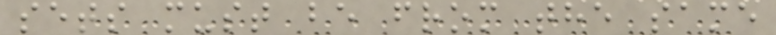sets must be from the same
